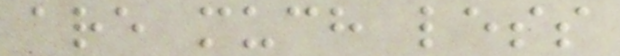are much less
